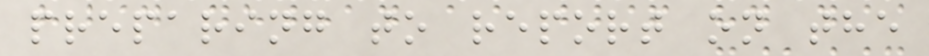preparing to report on the
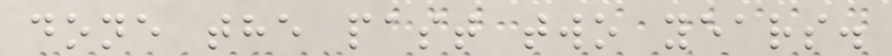done the past two years.
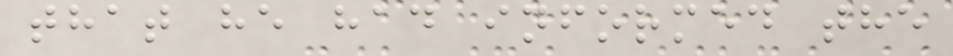that he had informed the
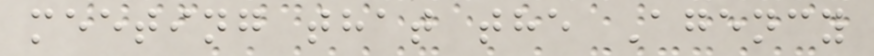meeting that the Agency
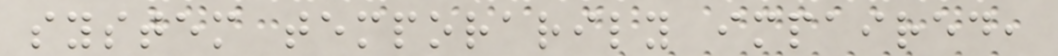system temporarily impaired,
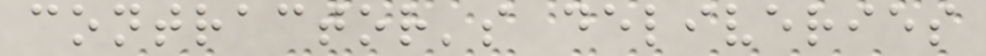contractor's deliveries
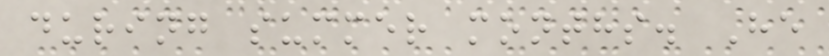during summer months. He
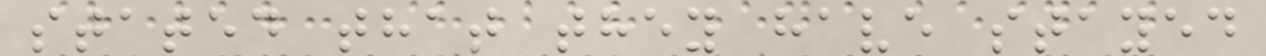stated that they have stayed
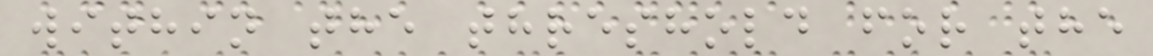within the threshold for the
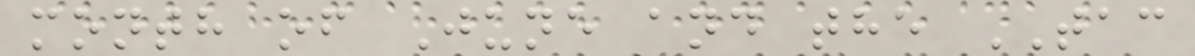month of June and the TAC
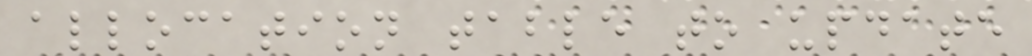allocation table to update
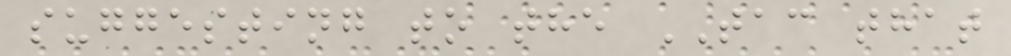suggesting to the TAC that
